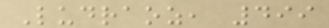Ludraoz, 499
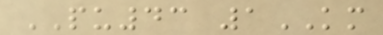PU43 1KM
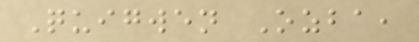Quigwen Ozba,
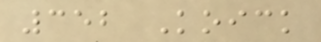352 Koick
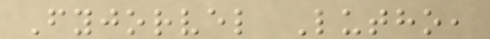Fyjorvel Lutho,
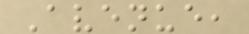Avenue,
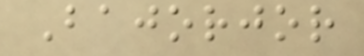Bajorjor
